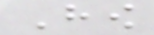How
